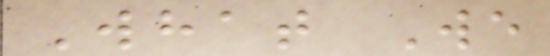What We
